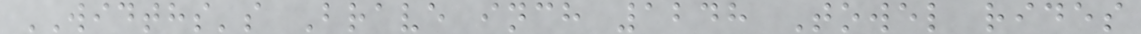WIDTHS's Brave inch 1248 Towel rides
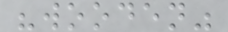"wooden"
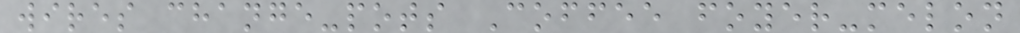wires change-pots Coffee foyer-melon
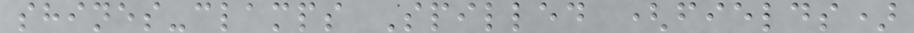shines-clamps Spilled (fields)
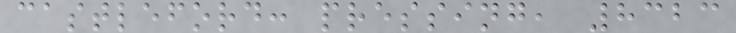castleford: pressing, 8323
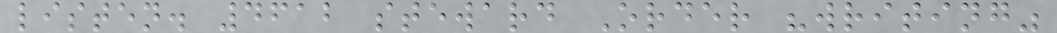listen. 4612 steward Order "writing"
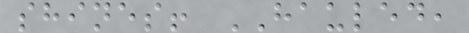shines! HAULED,
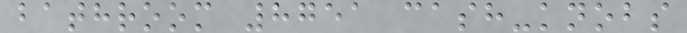bathroom 8751 cash-knobs
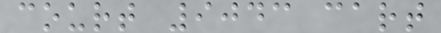court 9043 cart
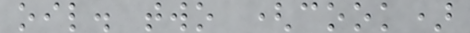oil. two (cook)
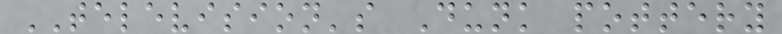TELEVISION's Dunk pottery
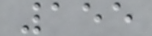155
